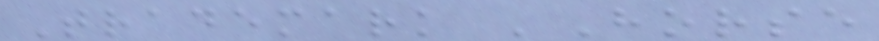Trademark 'Horse
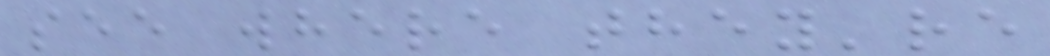see where they're
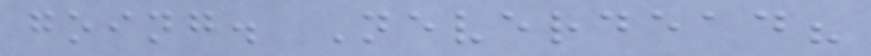going. Neverdead?
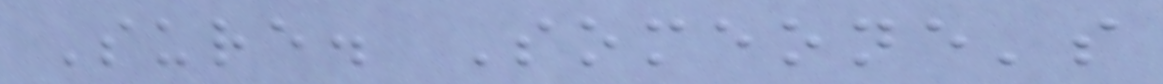Sure. Someone's
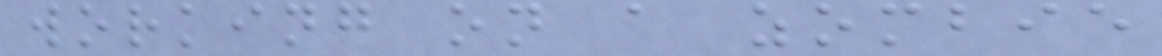working on a zombie
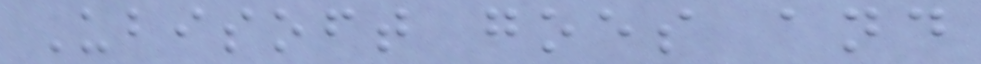Ubisoft goes and
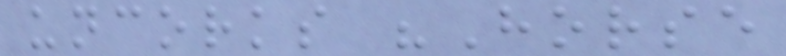uncorks "Horse
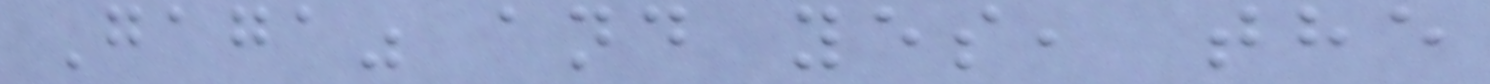Gaga" and yes, the
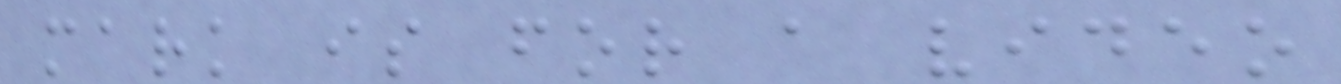mark is for a video
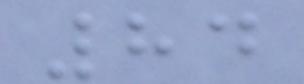84
